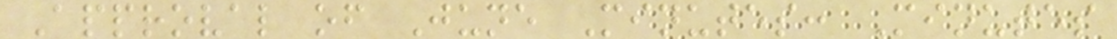Approval of June Minutes: Minutes
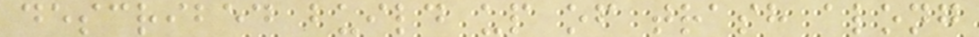described build up of trash along
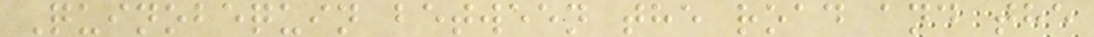Quinobequin between the road and the
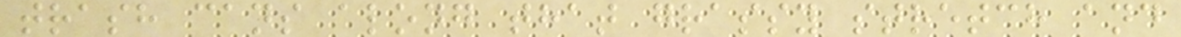trash cans along that grassy stretch and
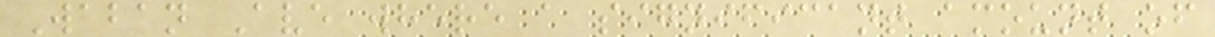Waban Ave where a significant amount of
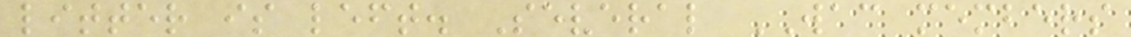litter is left. Several WAC members
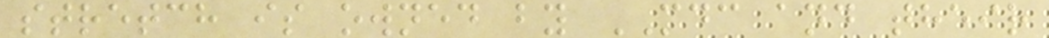stretch is owned by MDC and their
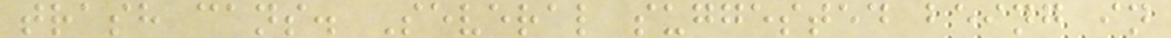trash cans. Several suggested being in
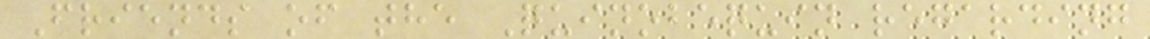Friends of the Quinobequin regarding
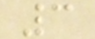3
